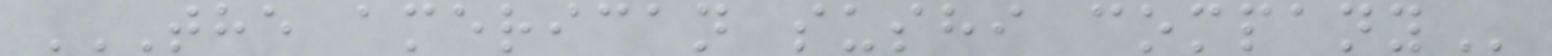THE AMERICAN SUSHI COMPANY
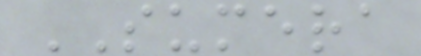SUMERA
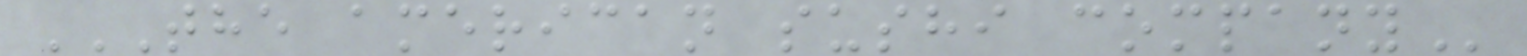THE AMERICAN SUSHI COMPANY
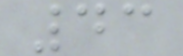43
